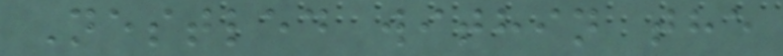Nestled within the
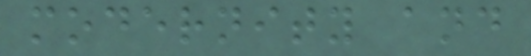modernity and
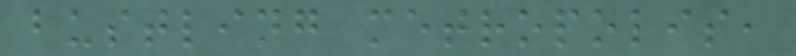bustling metropolis,
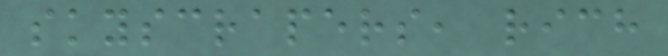skyscrapers, rich
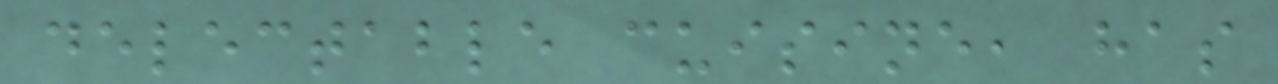delectable cuisine, has
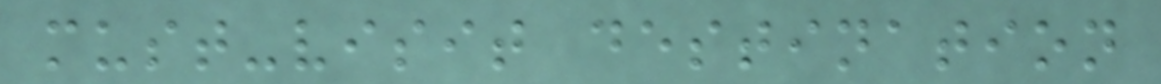must-visit destination
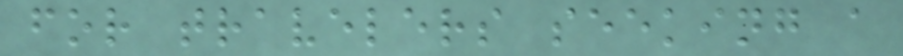for travelers seeking a
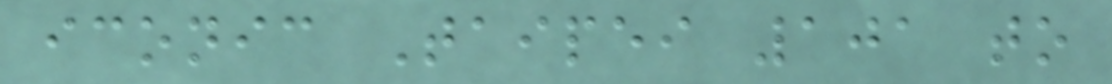iconic Taipei 101 to
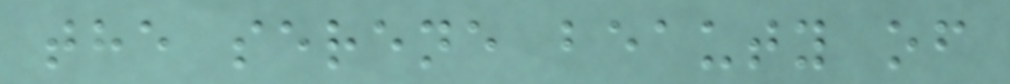the serene beauty of
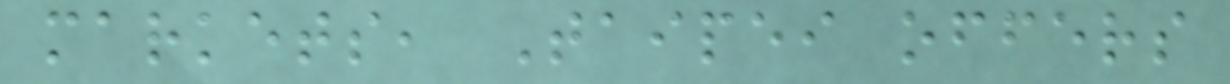markets, Taipei offers
